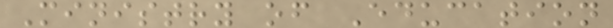Ministry of Education
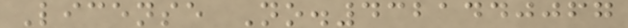License No.4321440067
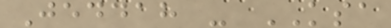Jeddah - KSA
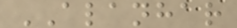ALANHAR
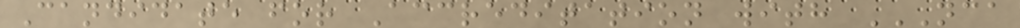Candidate for Accreditation with NCA
